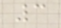3
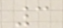3
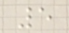5
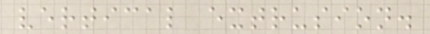vertical extrusion.
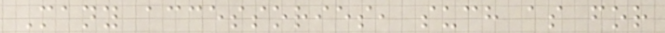Many accessories, such as for
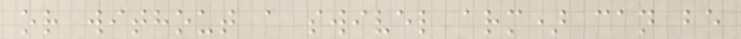or without a swivel arm) can be
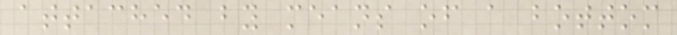attached by means of a bottom
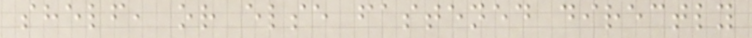shelf, or else fastened directly
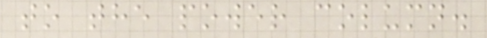to the power column.
